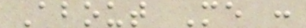About Me :
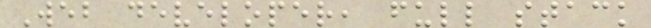Web developer, full stack
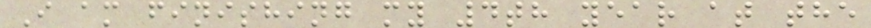I am finishing my 4th year at the
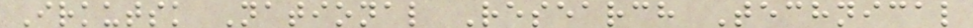Irkutsk National Research Technical
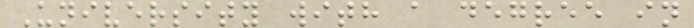University with a degree in
